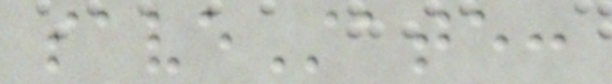saveState:
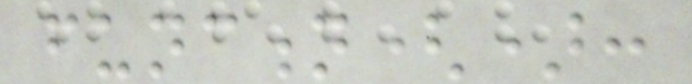function():
